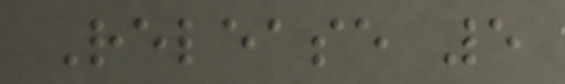Release 5
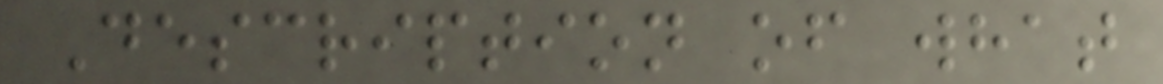Description of what
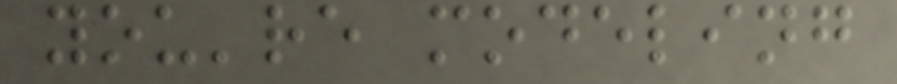you're modeling
